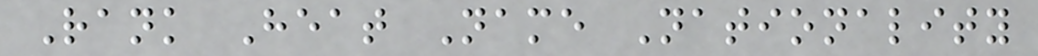Rank Heat Name Nationality
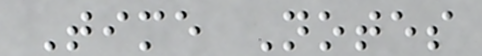Time Notes
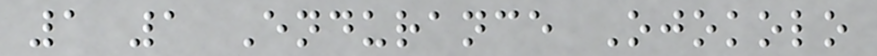1 1 Endurance Ojokolo
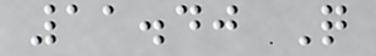11.40 Q
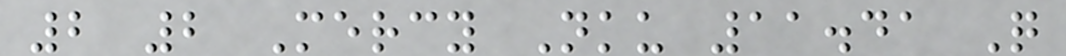2 2 Mercy Nku 11.41 Q
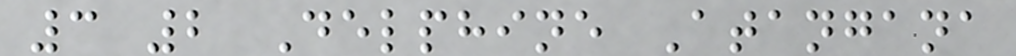3 2 Delphine Atangana
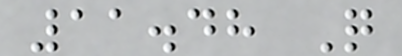11.48 Q
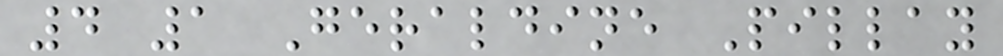4 1 Geraldine Pillay
